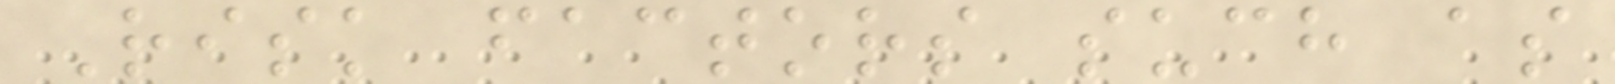Risk factors such as
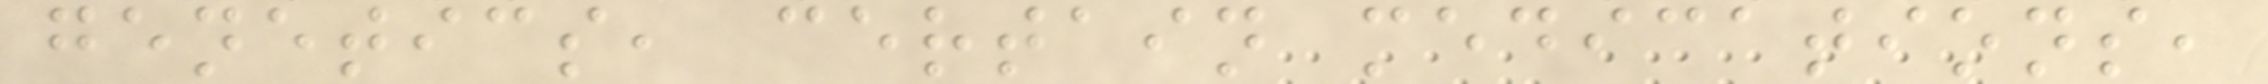genetics, certain medications,
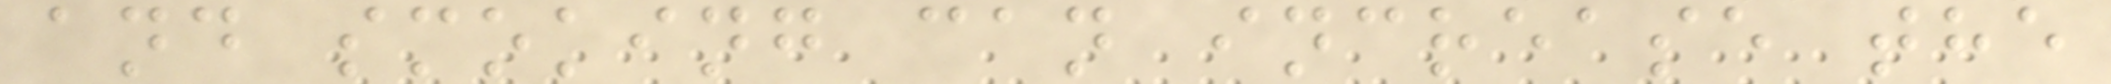and smoking can increase the
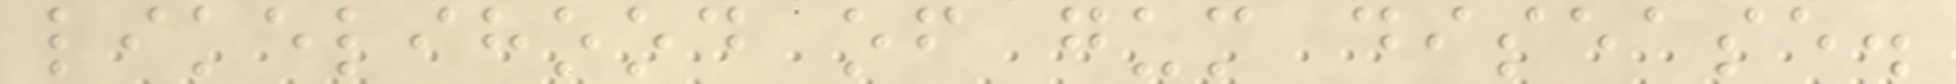likelihood of gum disease.
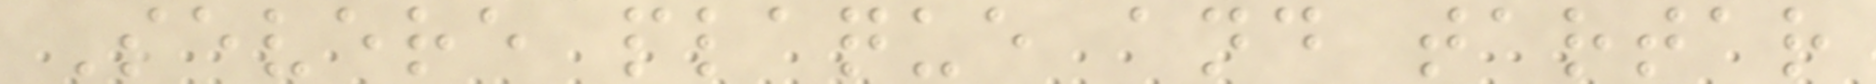Severe plaque and tartar
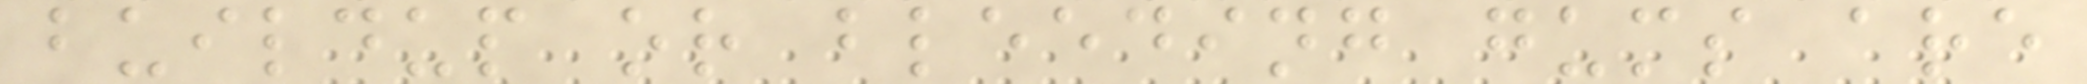buildup or bleeding gums are
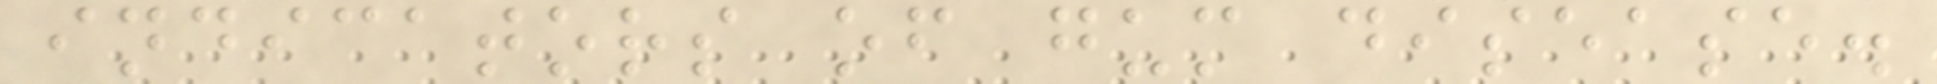indicators of gum disease.
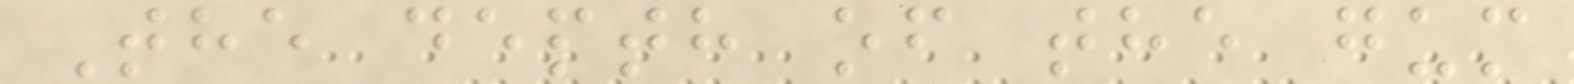The depth of the gum
